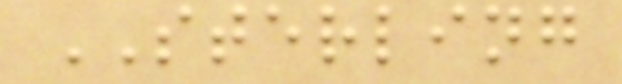STERLING
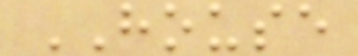HOUSE
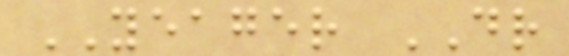YEAGER DR
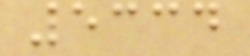5334
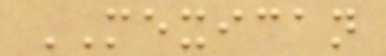MEXICAN
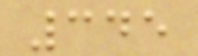345
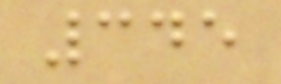345
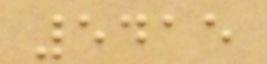5415
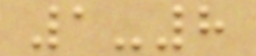1-8
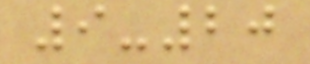9-20
